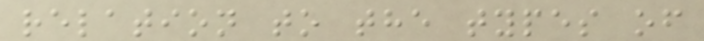relation to the types of
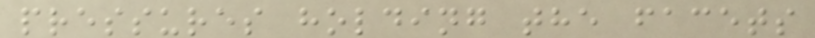pressures holding the facets
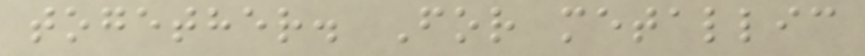together. For metallic
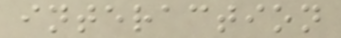interaction
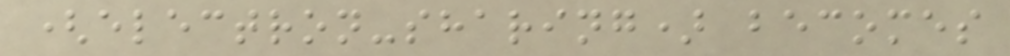(electron-sharing) becomes
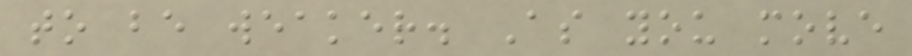to be weaker. As you move
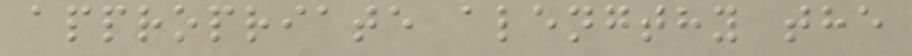appropriate alengthy the
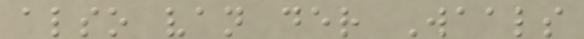also van der Waals
